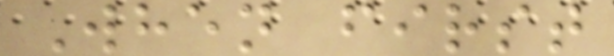When first
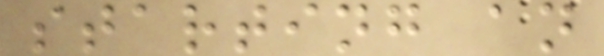starting an
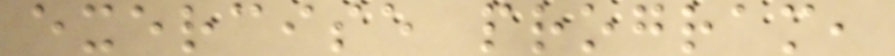exercise program,
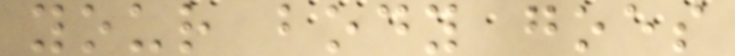your body goes
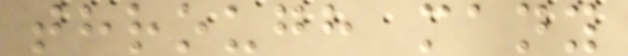through many
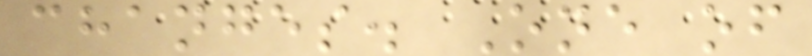changes. One of
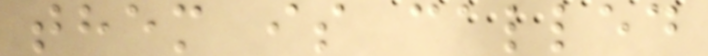them is called
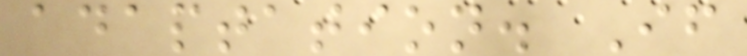adaptation. If
